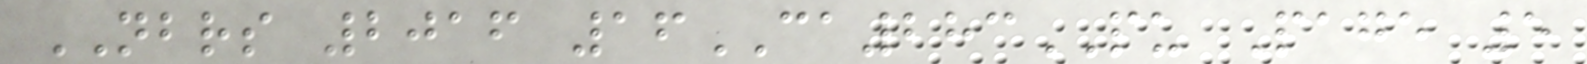NBRS 2016 16CA283PU Page 5
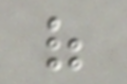of
